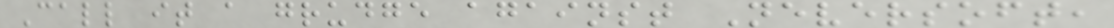Call it a grudge against Neversoft,
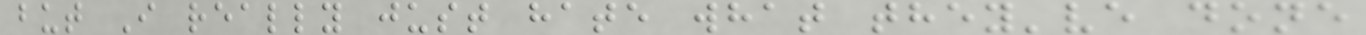but I really just hate what they've done
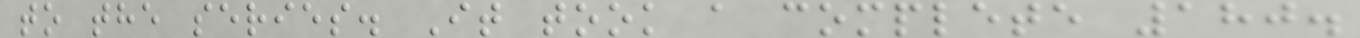to the series. It took a complete 180.
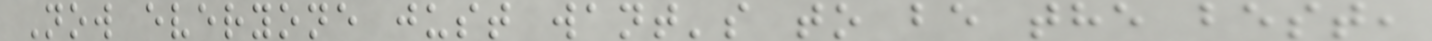Now everyone just want's to be the best,
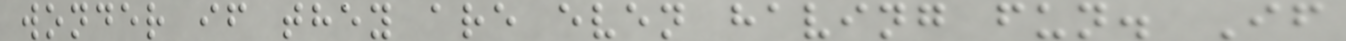wonder if they are even having fun. If
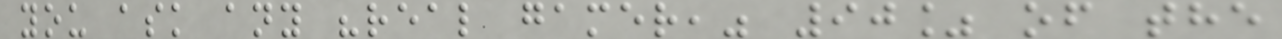you ask any "real gamer," 90% of the
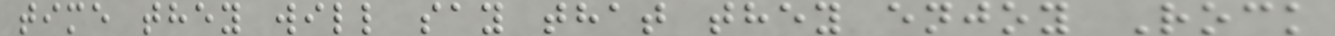time they will say that they enjoy Rock
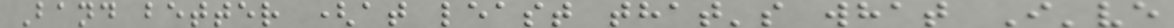Band better (at least that's what I've
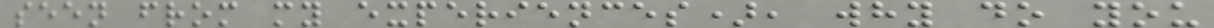seen from my experiences), why do you
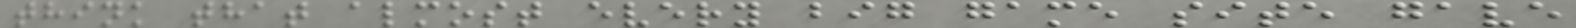think that almost every big game site gave
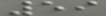59
